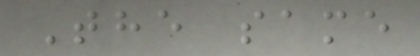The same
